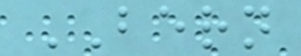BERN
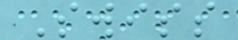Swiss
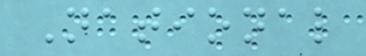National
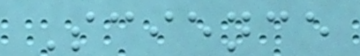Science
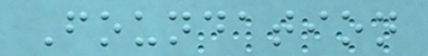Foundation
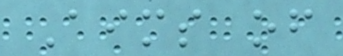Aims of
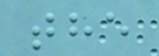the
